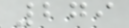279
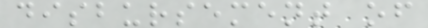disbursement of
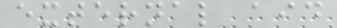external aid
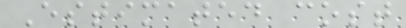Estimated cost
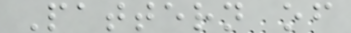Pattern of
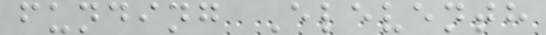funding Eleventh
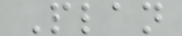Plan
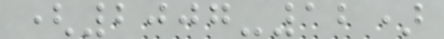(2007-12)
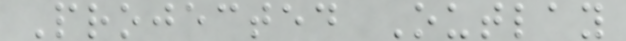Projected Outlay
